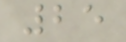25
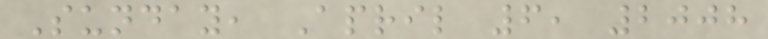Sunday, April 6, 2008
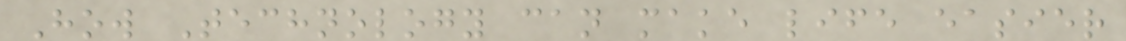How Technology can make life easier
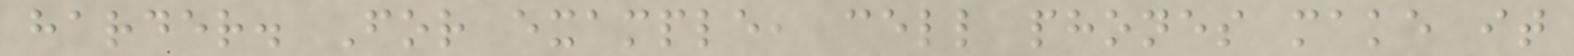harder. For example, cell phones make it
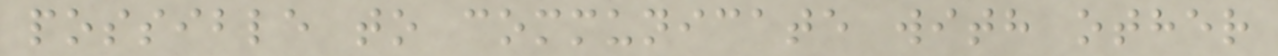possible to communicate with other
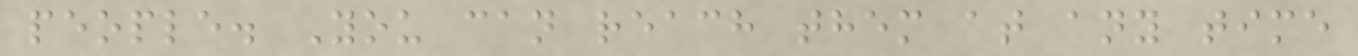people. You can reach them at any time
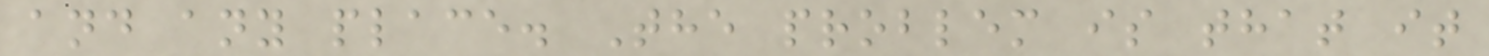and any place. The problem is that it
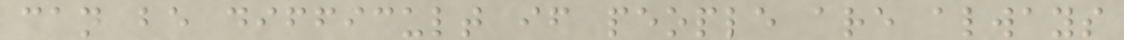can be difficult if people are always
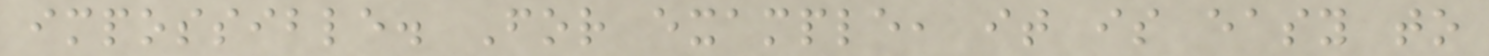impossible. For example, it is easy to
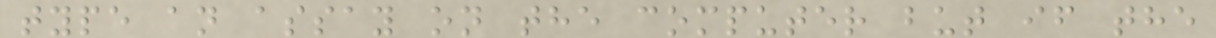type an assay on the computer but if the
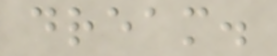dream.
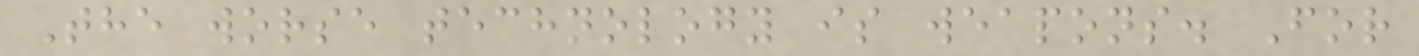The worse technology is weapons. For
